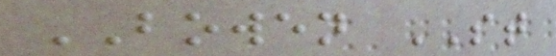BOWEN ST
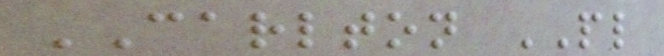CARLTON PL
